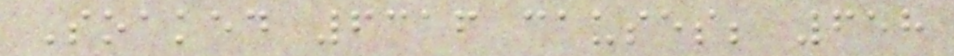Soaked 6316 causes; 658
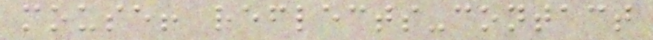mouse! reflects-contact
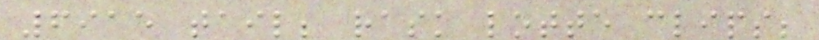6915 tail; rask lotte clips;
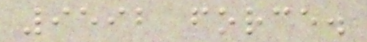9592 force.
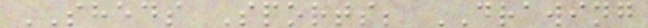SHEDS Sports; DRAWING
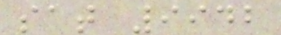sat 9942
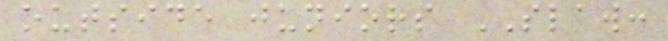outside juniors SLAW:
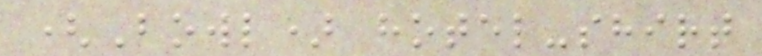(Bowl) hotel-shirt
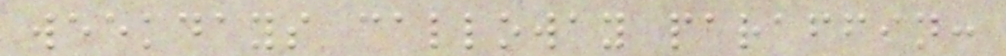weekdays calloway paraffin:
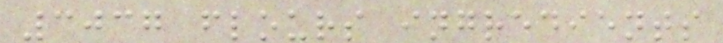3037 flours ingredients
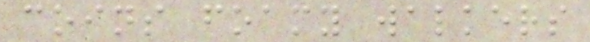coins foamy walkers
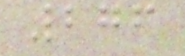276
